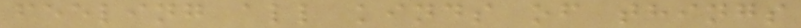feeling all kinds of things
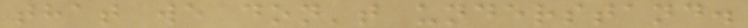that we don't understand.
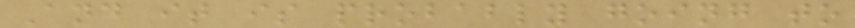And it is probably going to
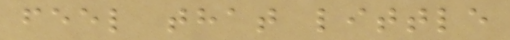feel that little
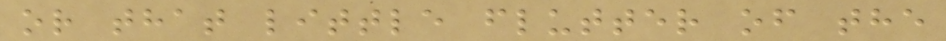or that little flutter of the
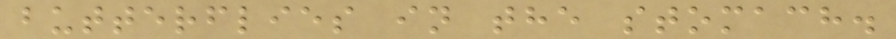butterflies in the stomach.
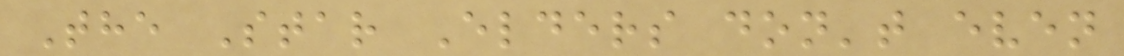The Star Elders don't even
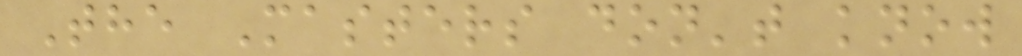The Masters don't know
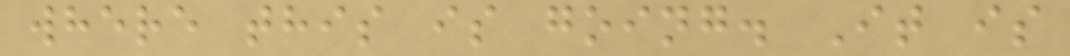where this is going. It is
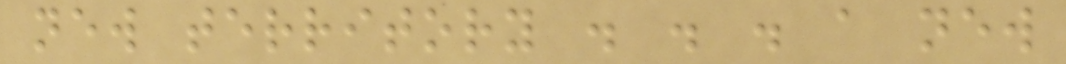new territory . . . a new
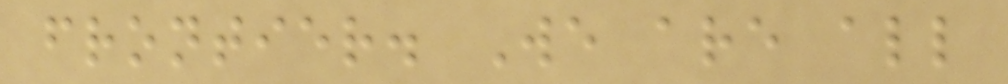frontier. We are all
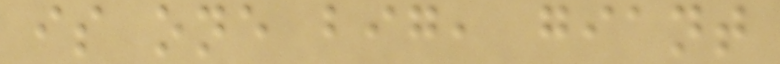is one big, giant
